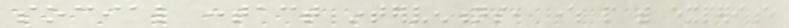social contact interventions, where people with experience
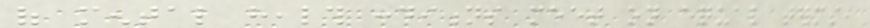of mental health conditions meet on equal terms,
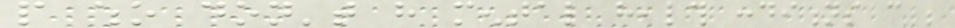people who don't have mental health conditions can be
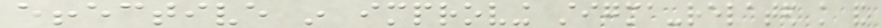effective in improving stigma-related knowledge and
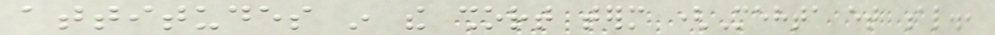attitudes in the short term (Mehta et al.,
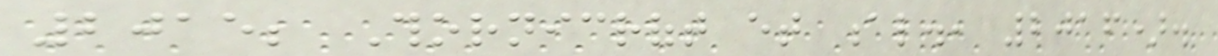2015; Thornicroft et al., 2016).
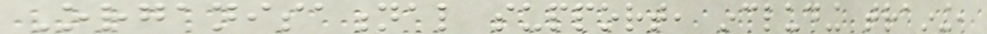Organisational support, including training,
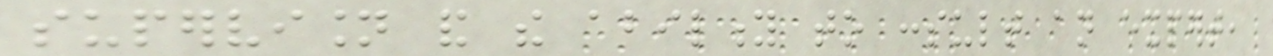supervision and the ability to consult an expert,
